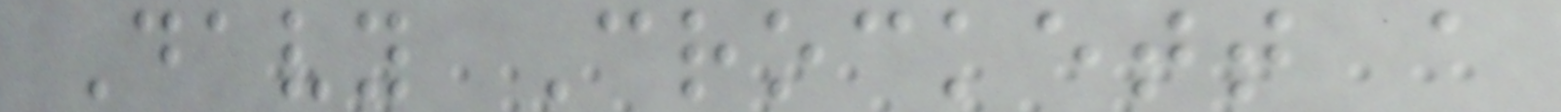Davy Crockett a
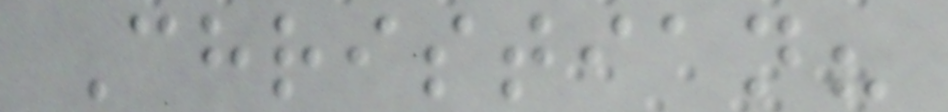Christian?
